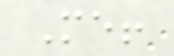Me!
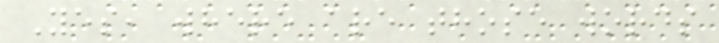Yes, where are those words
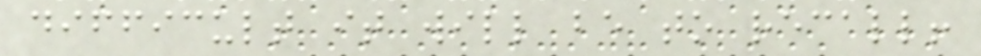difficult it will be to recall!
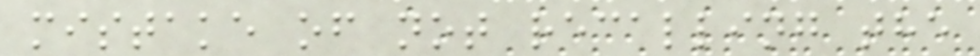mistake of not recalling the
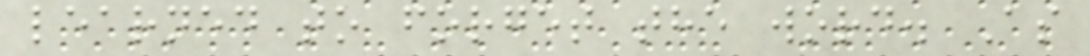learned to forget the word. As
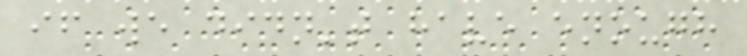if we didn't have enough
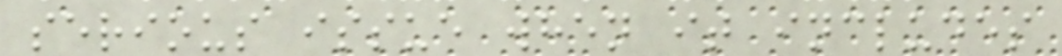serious issue when it includes
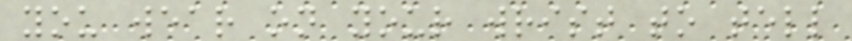you wear on your wrist to tell
